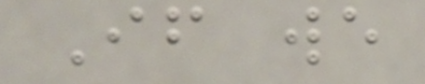If we
